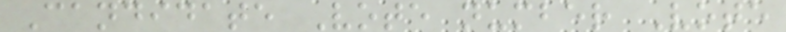Candidate Vote number Vote
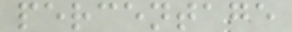percentage
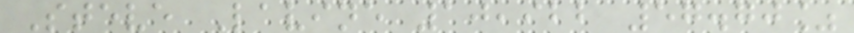Steve Lavine 10,922 57.70%
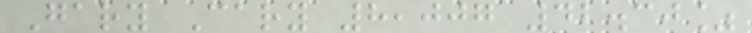Gary Cary 8,007 42.30%
